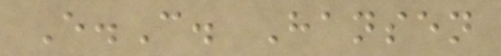E.C. Hansen
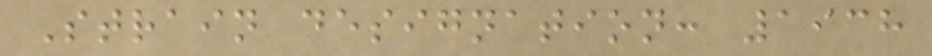Strain designation: 1938
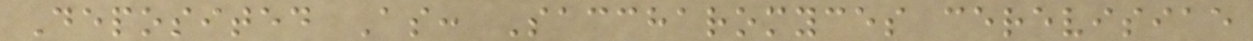Deposited As: Saccharomyces cerevisiae
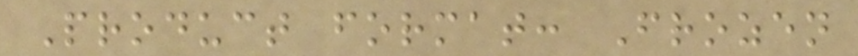Product format: Frozen
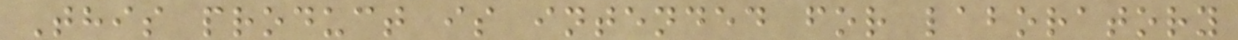This product is intended for laboratory
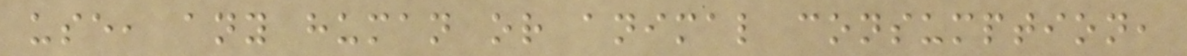use, any human or animal consumption,
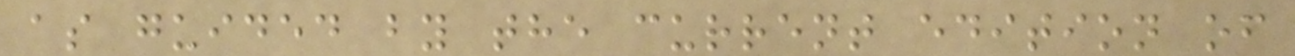as guided by the current edition of
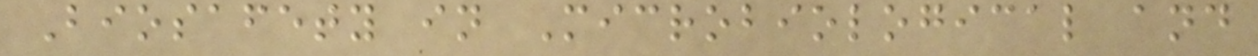Biosafety in Microbiological and
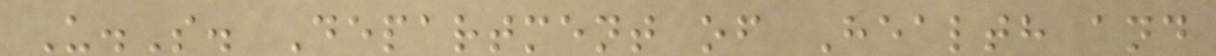U.S. Department of Health and
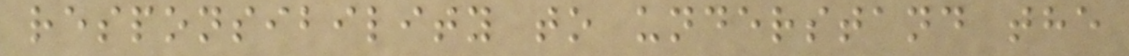responsibility to understand the
